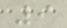9
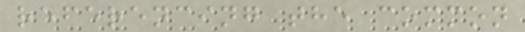referencing the common
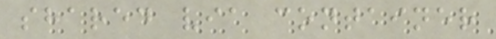shared via container
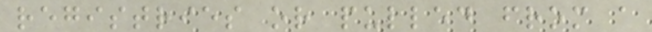registries or pulled from a
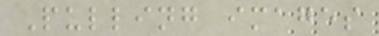Pulling images
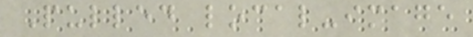Pulled local-image
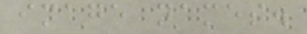image names.
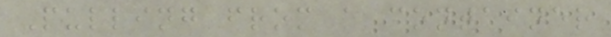Pulling from a container
